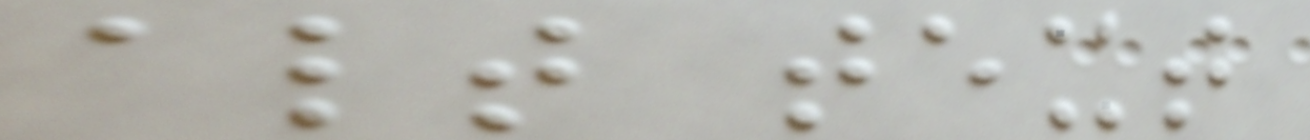alt text
